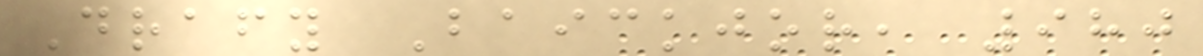Drafy Baickjor, 980
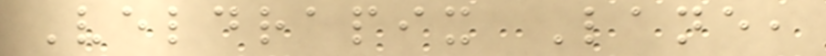Veldrapix Lane,
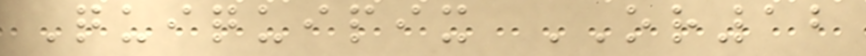Quiquipix OR12
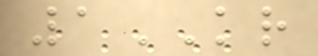1KR
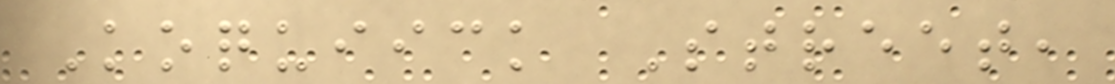Koquiick Street,
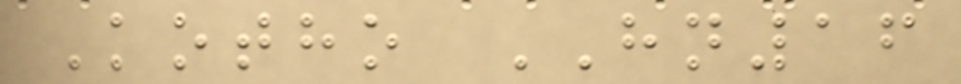Kotho HN16
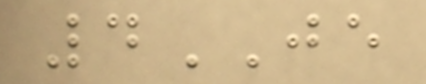4JE
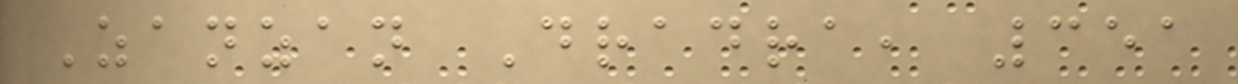Zanzan Dradra, 351
